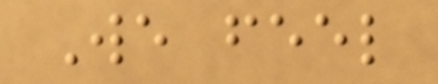We feel
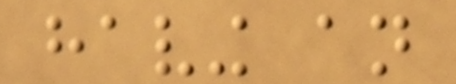having an
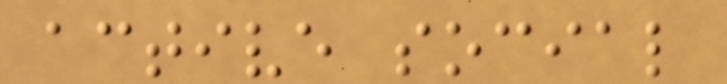active social
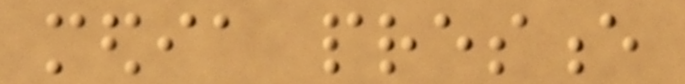media presence
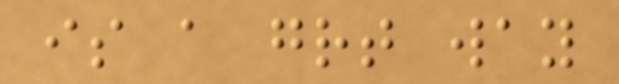is a great way
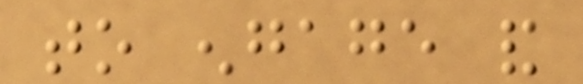to engage and
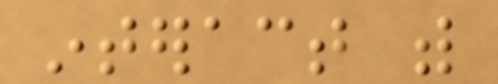interact with
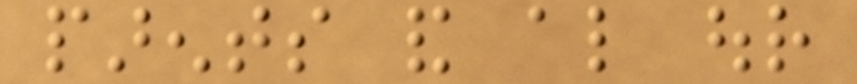parents and also our
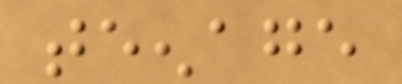teenage
